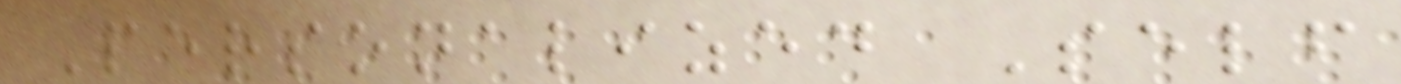Personalized Self
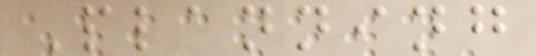Planning
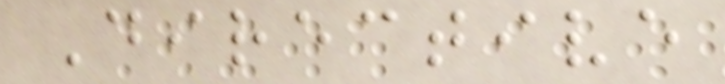Directive
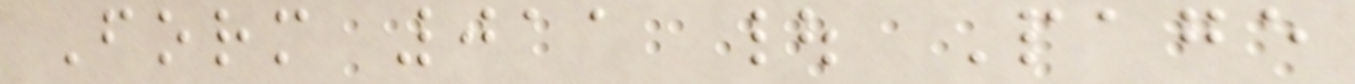Form 011 | Page
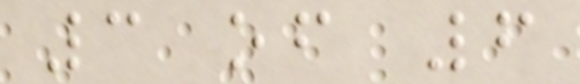3 of 6
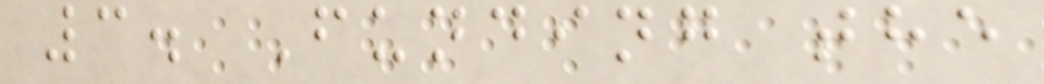3. Funding the
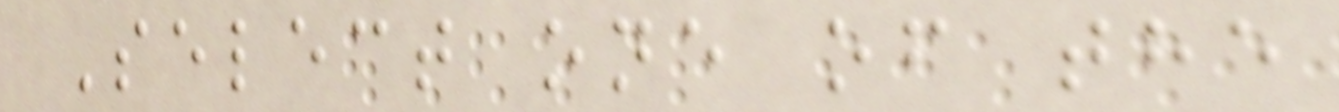Select one of the
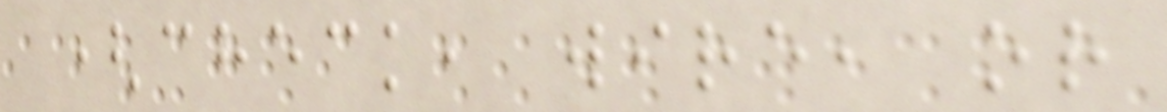(check, wire, or
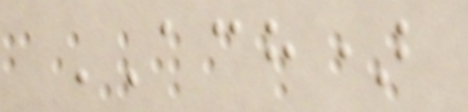ACH)
